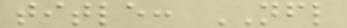title: NFL
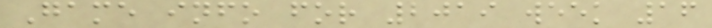Game info for 2019 week 16
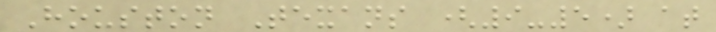Houston Texans (9-5) at
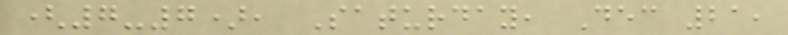(7-7), Saturday, Dec 21,
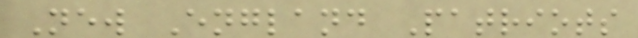New England Patriots
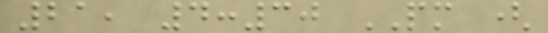21, 4:30 PM (
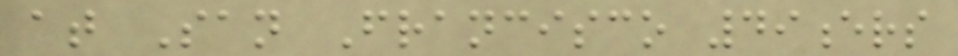at San Francisco 49ers
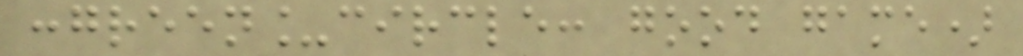:green_circle: good game)
